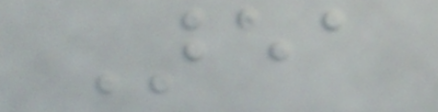Area
